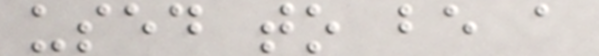used to be a
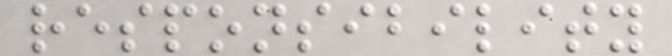responsibility
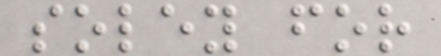soley for
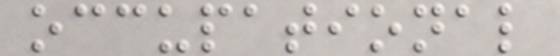occupational
